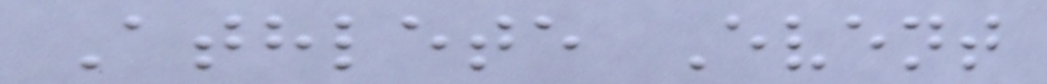Athlete Event
